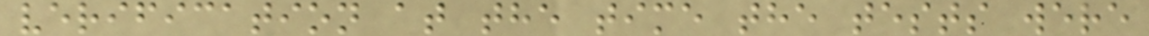verification at the time the tests were
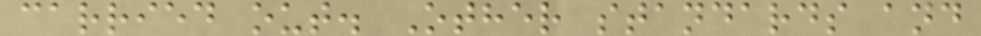carried out. Other standards and
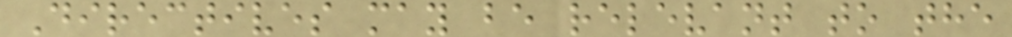Directives may be relevant to the
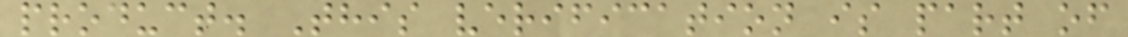product. This verification is part of
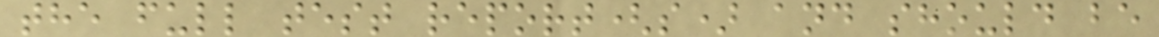the full test report(s) and should be
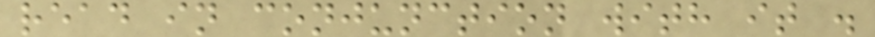read in conjunction with it .
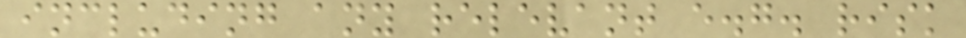including any relevant e.g. risk
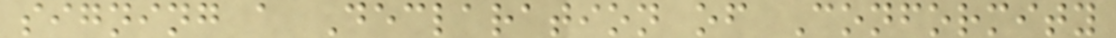signing a Declaration of Conformity
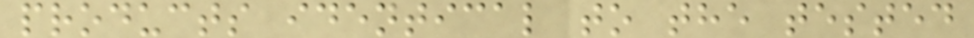products identical to the tested
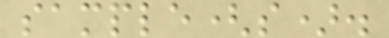sample(s).
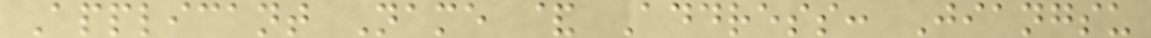Applicant Name & Address: Jiangsu
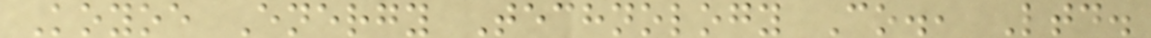Koyoe Energy Technology Co., Ltd.
